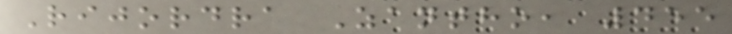Rijordra Zantho, 455
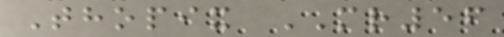Thopix MR56
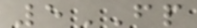5FP
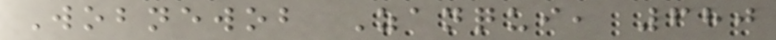Wobnewob Zanqui, 680
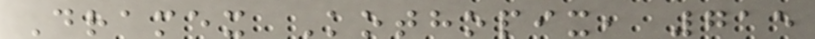Dramex Kothopix, 715
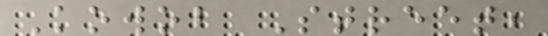Kowob Street,
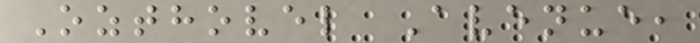Ozthovel Avenue,
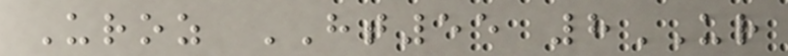Uroz HT55 8UR
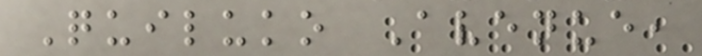Quiluko Avenue,
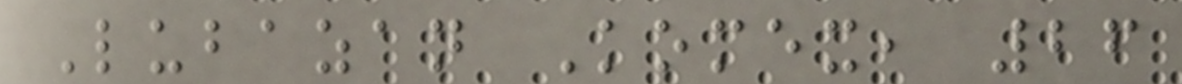Lubazan Komex, 26
